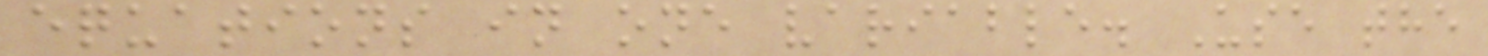equations in one variable. Use the
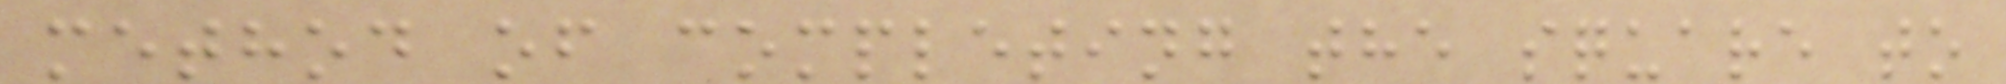method of completing the square to
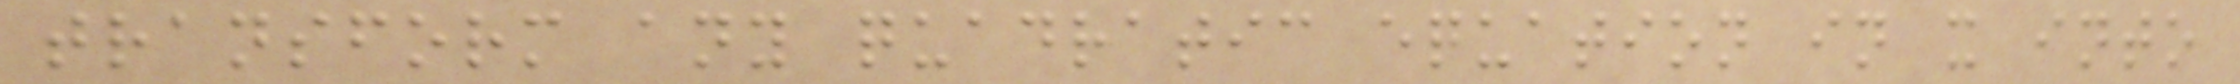transform any quadratic equation in x into
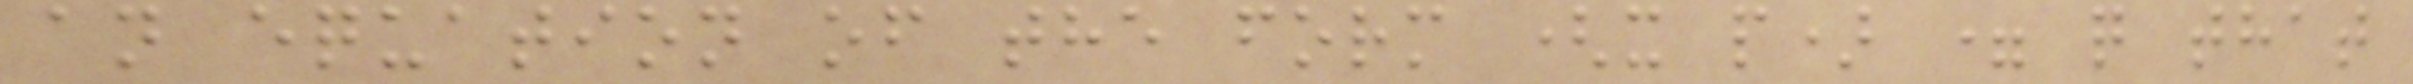an equation of the form (x p) = q that
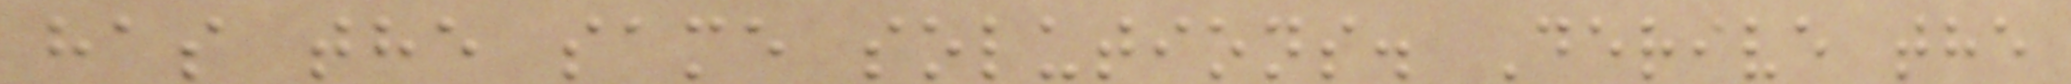has the same solutions. Derive the
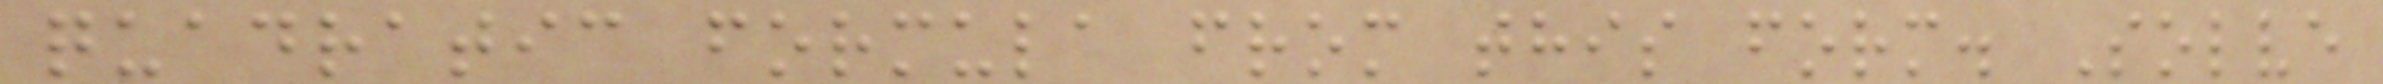quadratic formula from this form. Solve
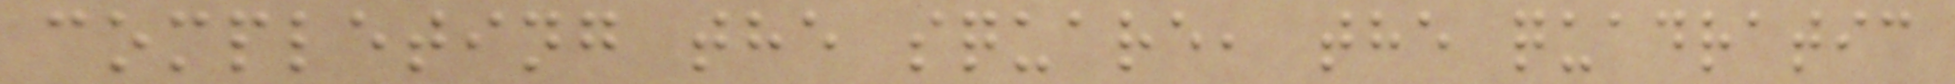completing the square, the quadratic
